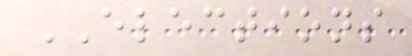ELECTIONS
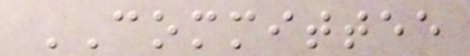COMMITTEE
